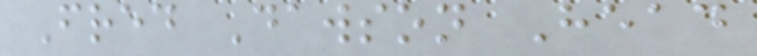Fred Dawson Head
